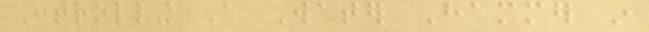Controlling A Water Hammer in
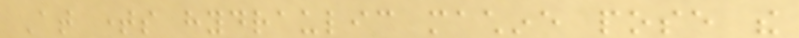At times hydraulic machine pose the
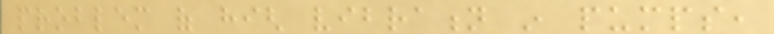problem of high vibration in pumps,
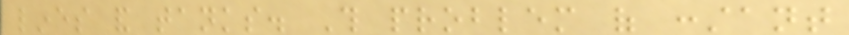lines and tanks. This problem of constant
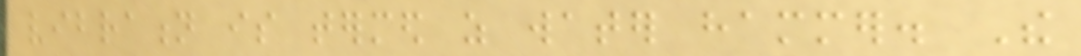vibration is termed as water hammer. The
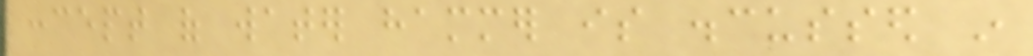concept of water hammer is discussed in
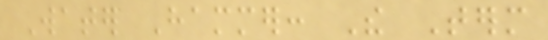Water Hammer: The Term
